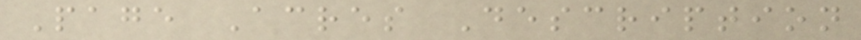Page Acres Description
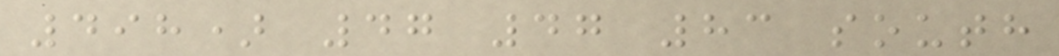498) 47 47 83 south
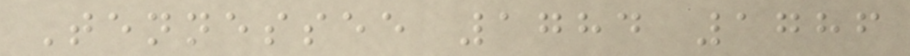Tennessee 1784 1786
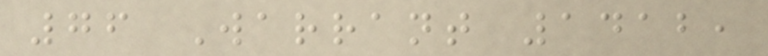76 Warrant 1412,
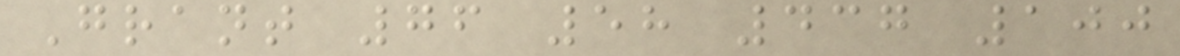Grant 76 58 437 100
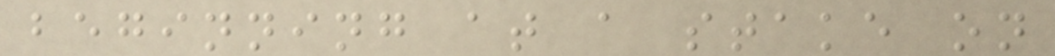beginning at a stake on
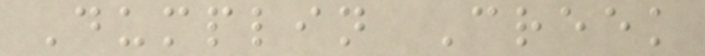Dumplin Creek
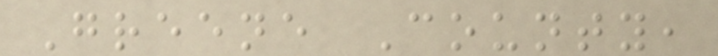Greene County,
